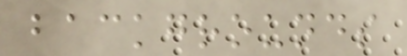backgrounds
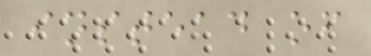instead of
